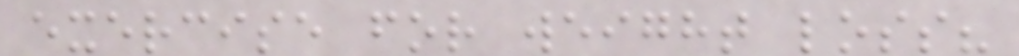exercise for weight loss?
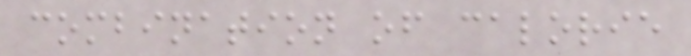combination of calorie
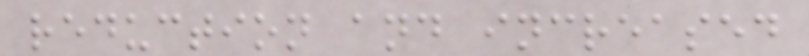reduction and increased
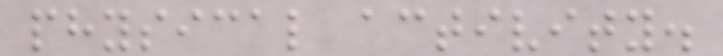physical activity.
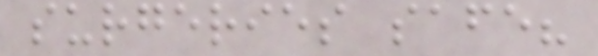surgeries safe?
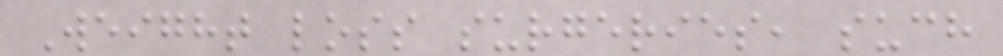Weight loss surgeries, such
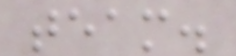team.
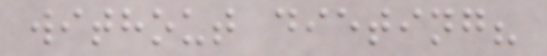without dieting?
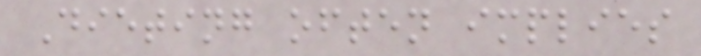Dieting often implies
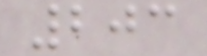203
